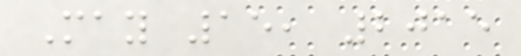May 15, 2015
